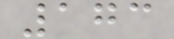173
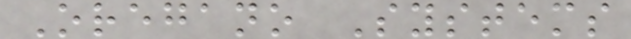Oregano Systems
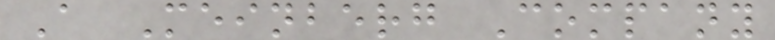A Meinberg Company
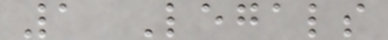1 Legals
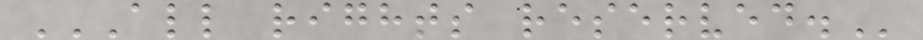ALL RIGHTS RESERVED.
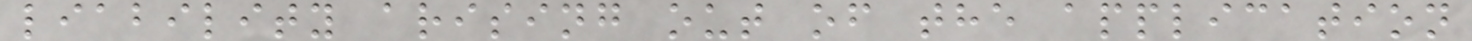liability arising out of the application
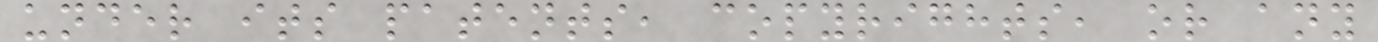under its patents, copyrights, or any
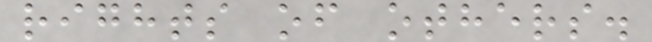rights of others.
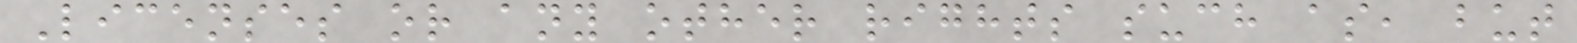Licenses or any other rights such as, but
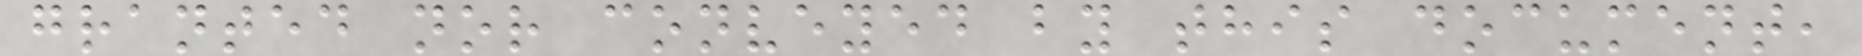granted nor conveyed by this document,
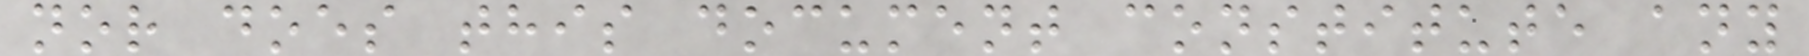nor does this document constitute any
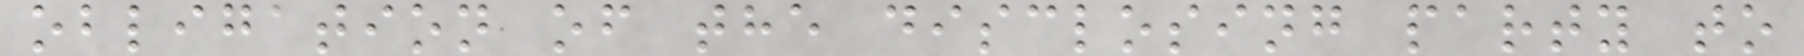obligation of the disclosing party to
